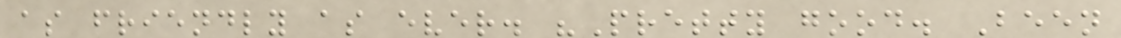as friendly as ever. "Pretty good. Been
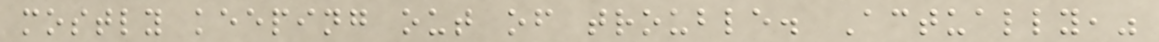mostly keeping out of trouble. Actually,"
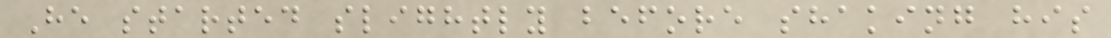He started slightly before shaking his
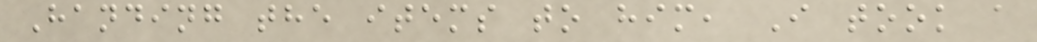Handing the items to him, I took a
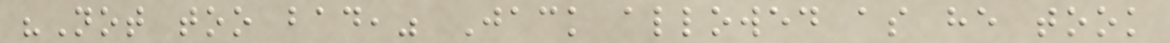"Not too bad," Jack allowed as he took
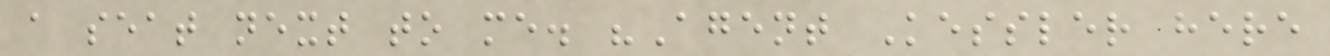a seat next to me. "Agent Kessler here
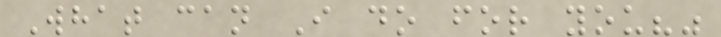What can I do for you?"
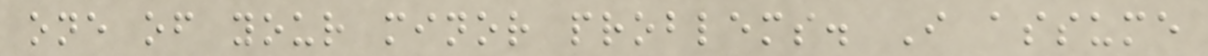one of your minor problems. I assume
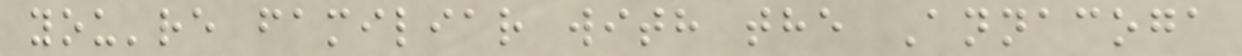you're familiar with the Annacoga
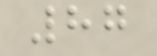87
